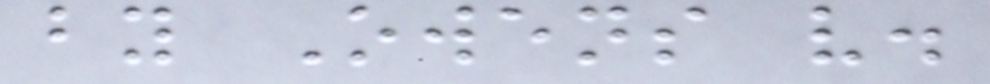by Owens v.
